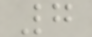7
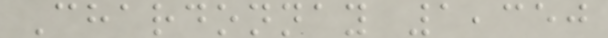Chardonnay 1,350
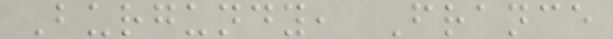Burgundy, France
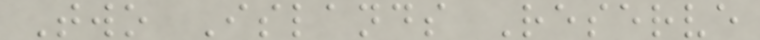Two Islands Reserve
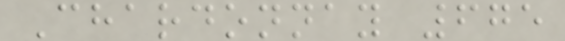Chardonnay 675
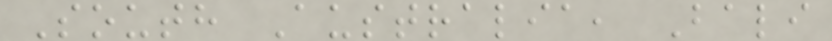South Australia, Bali
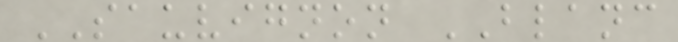SAUVIGNON BLANC
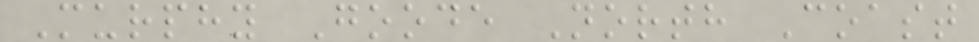Murphy Goode North Coast
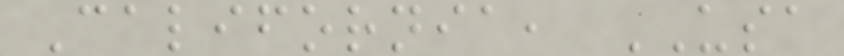California, USA
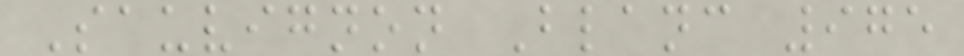Sauvignon Blanc 975
